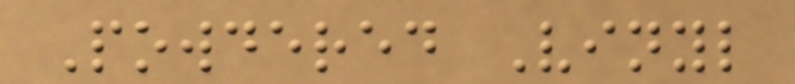Powdered Vinyl
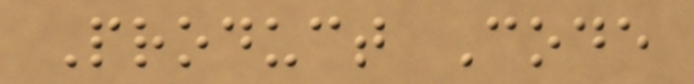Product Code
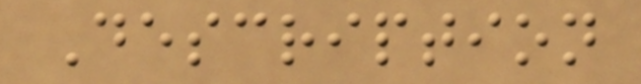Description
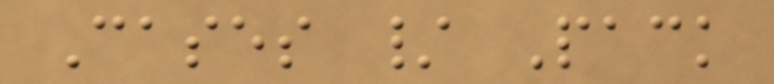Cases / Pack
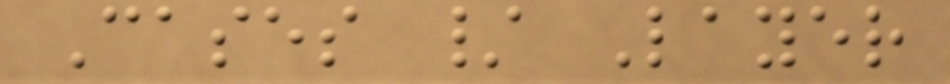Cases / Layer
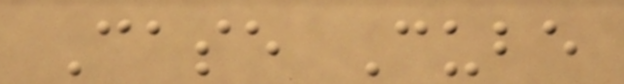Case Cube
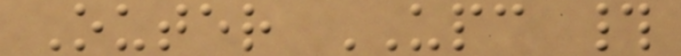Outer UPC #
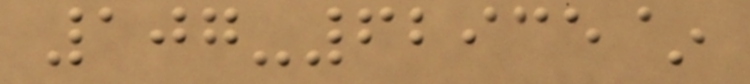107-62935~
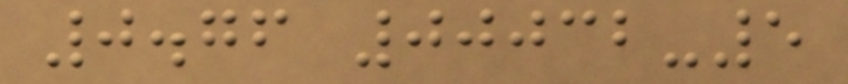0.76 00032-5
